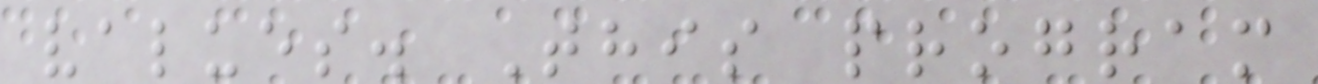values. This program
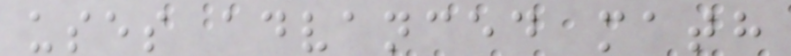uses advanced math
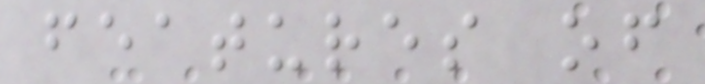features of
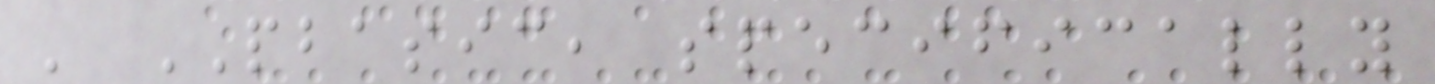' PBASIC, specifically
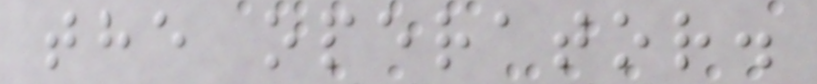the operator.
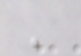'
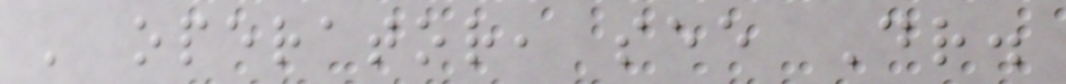' operator, see Dr.
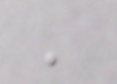'
